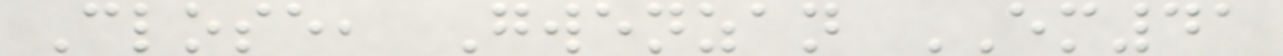Close, Gwenzan EM41
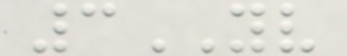3YV
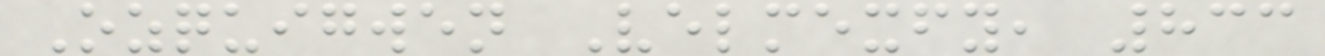Ozquigwen Velmexfy, 833
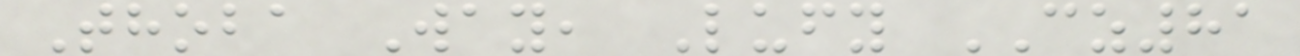Thoba Way, Lufy CZ81
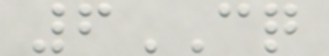6CQ
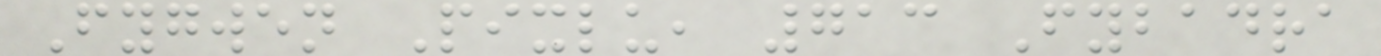Fygwen Pixlu, 713 Fybadra
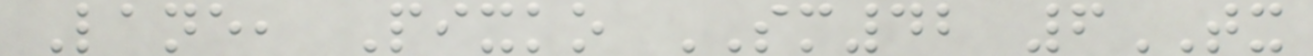Lane, Pixko SM42 6TX
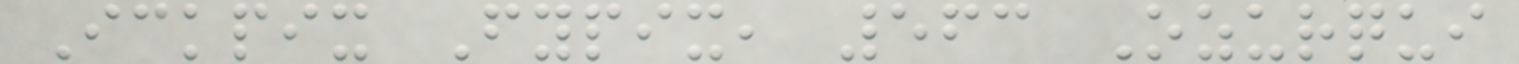Ickpix Fypix, 563 Ozurqui
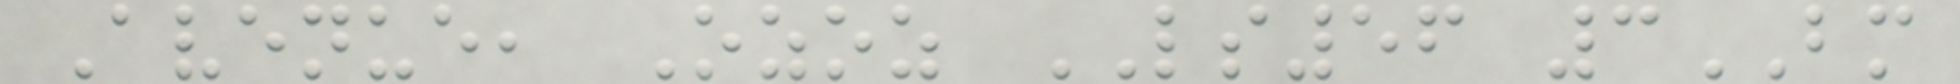Avenue, Ozoz LS56 3BM
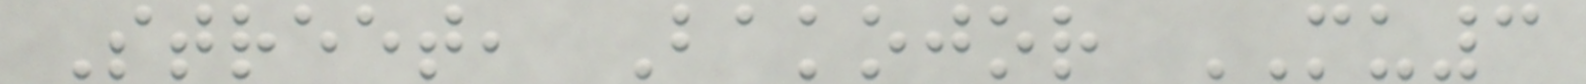Street, Bakojor MU3
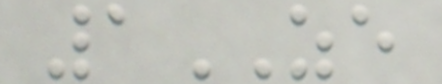1ZE
